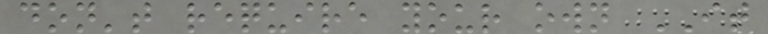don't require your own IT
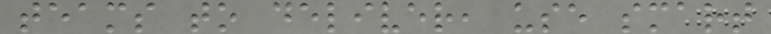teams to deliver, use smart
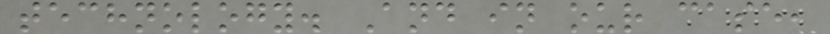technology. And in our case,
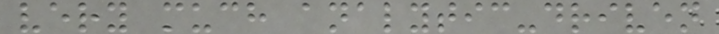very much analytic-driven
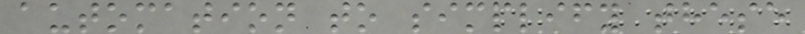automation to simplify these
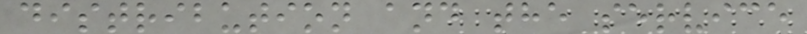distribution and the service
